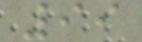99
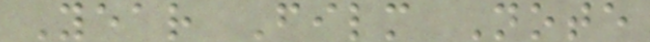Year Film Note
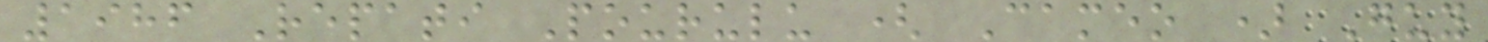1986 Repati Pourulu ( Cameo ) Guy
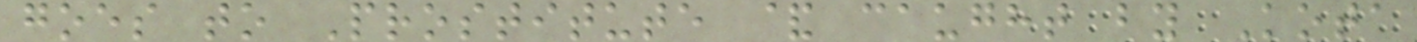goes to Prostitute & caught by Kota
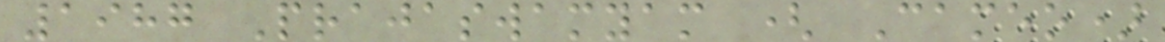1987 Prajaswamyam ( Cameo)
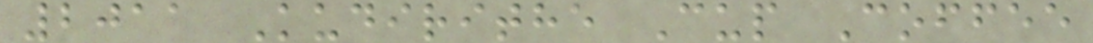2011 Kudirithe Cup Coffee
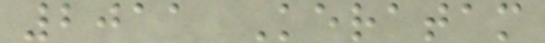2011 Keratam
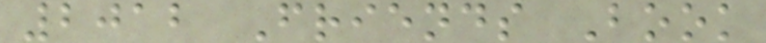2012 Friends Book
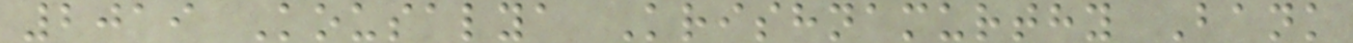2019 Kousalya Krishnamurthy Bank
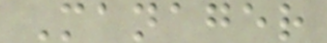Manager
